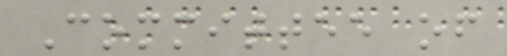Committee of
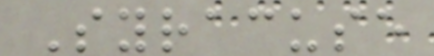Syracuse
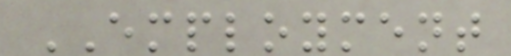EMPLOYMENT
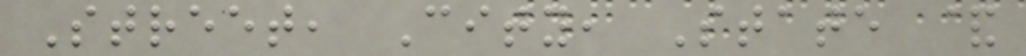Street, City, State &
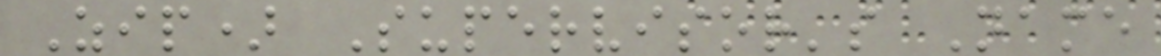Zip) Supervisor's Name
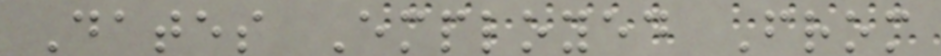Dates Employed From
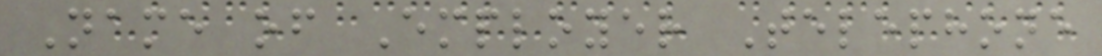Name of Employer Telephone
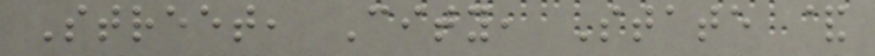Street, City, State &
